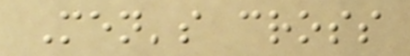Men's cross
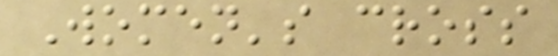Women's cross
